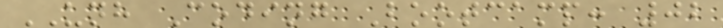UNH Coding Bootcamp: 02
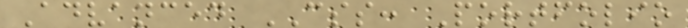Advanced CSS: Portfolio
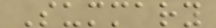Summary
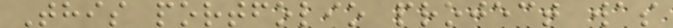This portfolio project was
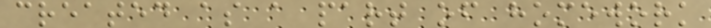created as a part of homework
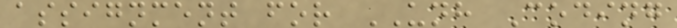assignment for UNH Coding
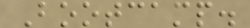Bootcamp.
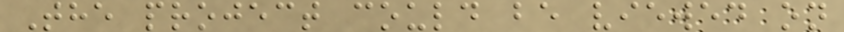The project could be viewed on
